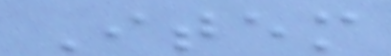Item
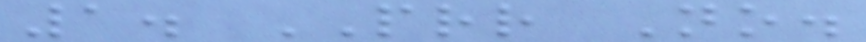1. PRR No.
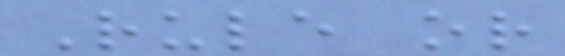Rule or
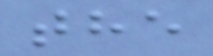the
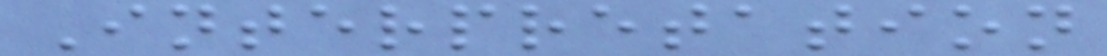Interpretation
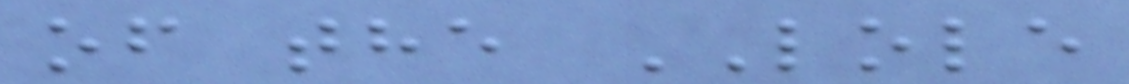of the LOLE
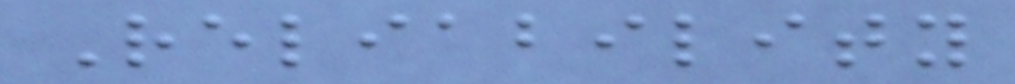Reliability
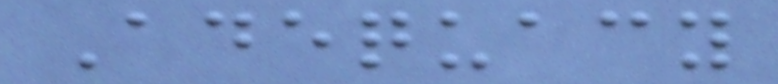Adequacy
